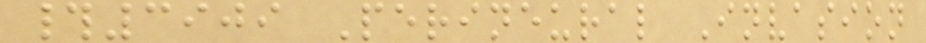#3909 Perineural Invasion
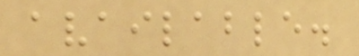available.
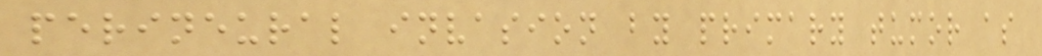perineural invasion by primary tumor as
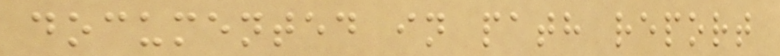documented in path report
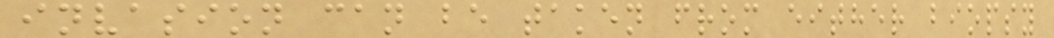invasion can be taken from either biopsy
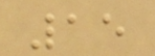15
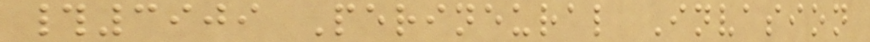#3909 Perineural Invasion
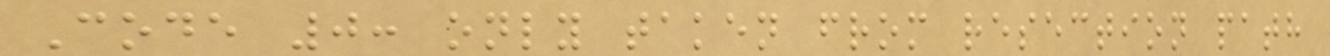Code 0: only taken from resection path
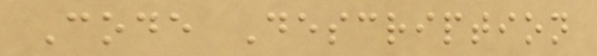Code Description
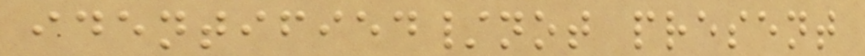identified/not present
